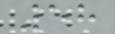58
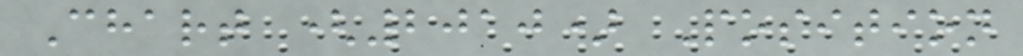Chart (2010) Position
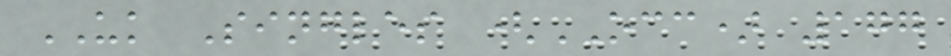UK Singles (OCC) 177
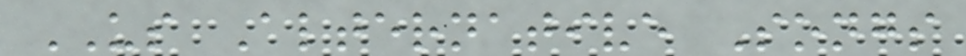US Alternative Songs
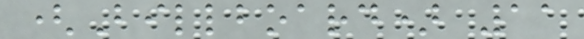(Billboard) 11
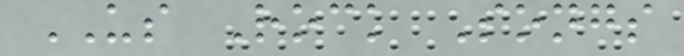US Rock Songs
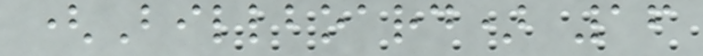(Billboard) 16
